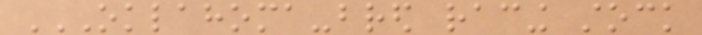OKLAHOMA-BRED RACING STOCK
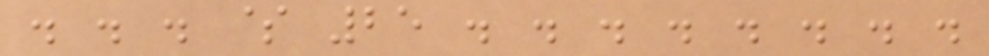. . . $ 25 . . . . . . . .
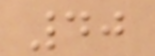40
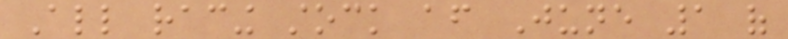All racing stock after June 1 of
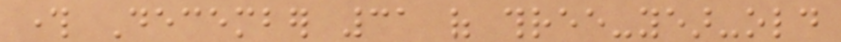through December 31 of three-year-old
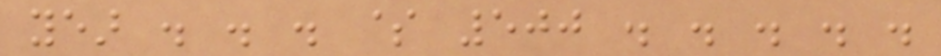year . . . $ 500 . . . . .
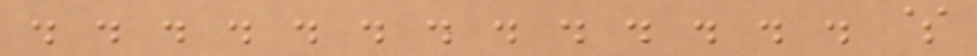. . . . . . . . . . . . . $
